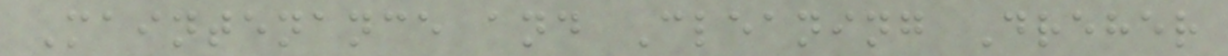Maintenance and Cleaning Dreher
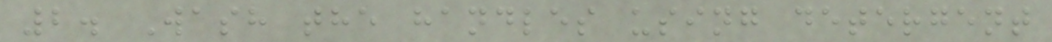2. Wash the handles using detergent
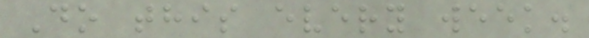Do this every week.
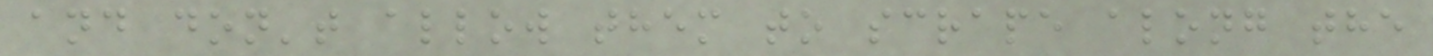and don't allow them to scrape along the
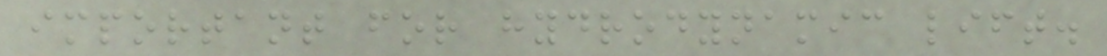important for hydrodynamic lift.
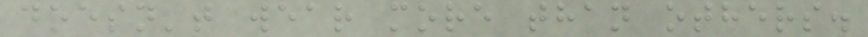doesn't wear more than others.
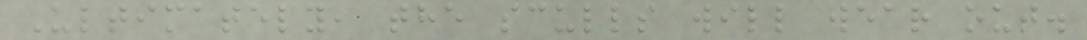Ultimately, the sculls will wear out.
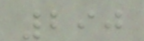290
